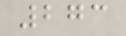273
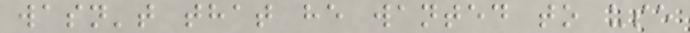wasn't that he wanted to use
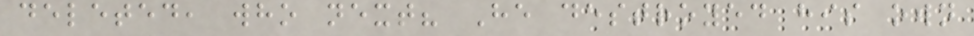deleted, who next? He destroyed his own
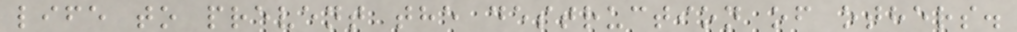life to prevent the destruction of others.
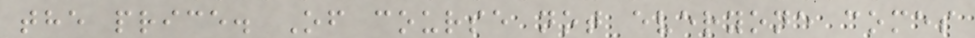the price. Of course not everyone comes
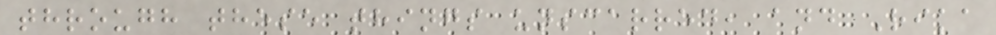through these things unscarred, and Rika
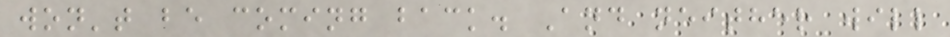won't be coming back. And neither will
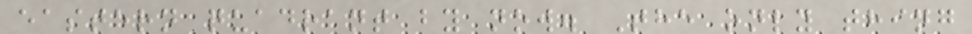eastern quadrant by now. The only thing
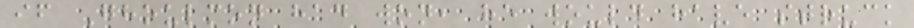if Ghoulmon had won, he would have struck
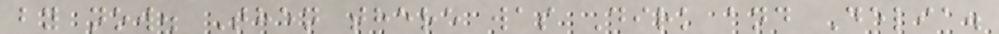by now. Then there was Dirk and Delia.
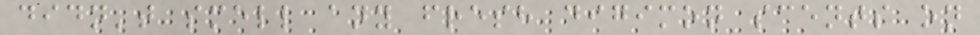didn't smell any fresh digimon scents on
